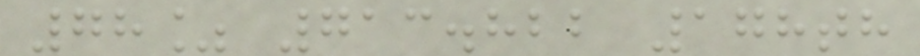78% 713.822 178th
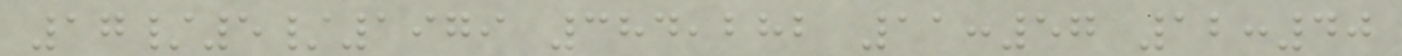17/5/1979 384,282 11:57 12:40
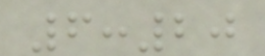6:20
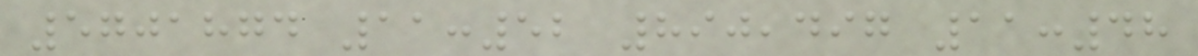5701874 11:52 890,497 11:48
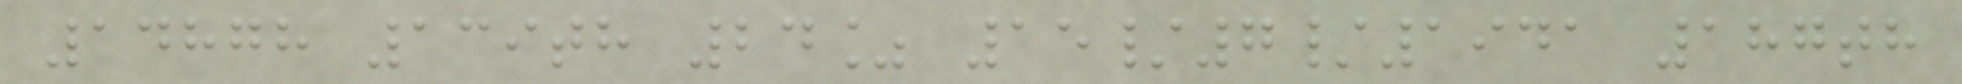14878 139th 24% 15/7/1941 187th
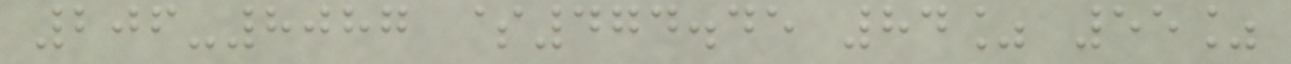206-8087 $474.45 84% 55%
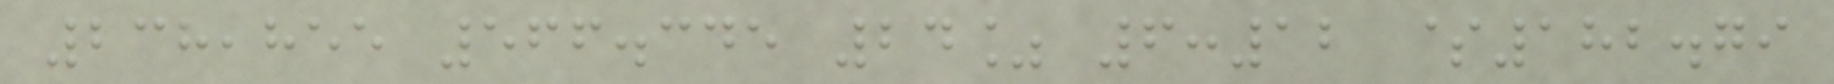238,855 566.345 24% 6:12 $182.79
